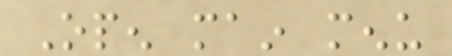Open main menu
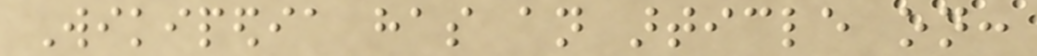Wikipedia has an article on:
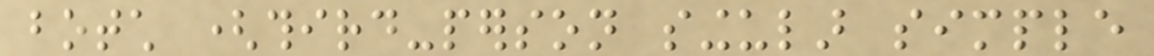botch (third-person singular simple
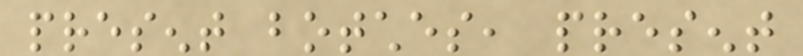present botches, present
